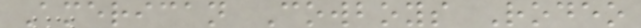American Cowboys Rodeo
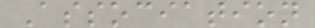Association
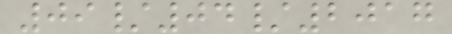09/04/2017
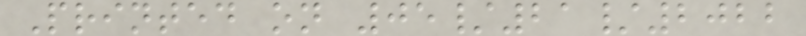Printed on 05/21/2022
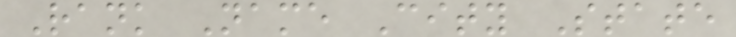Rank Name City State
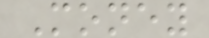Money
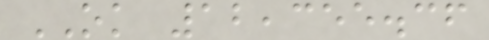OK 12,355.36
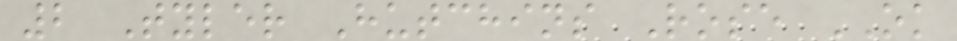2 Tyler Hutchins Rose OK
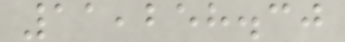11,258.30
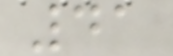41
